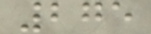275
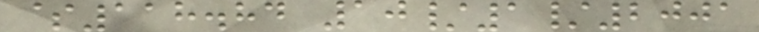$118.84 10/1/2001
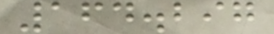164.297
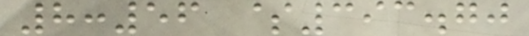8:56 $393.70
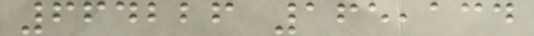664226 165,134
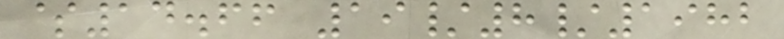$14.66 19/8/1982
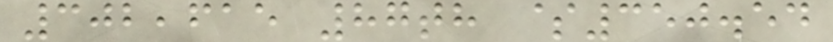302,615 87th $350.54
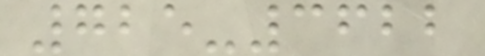725-3622
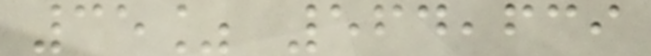35% 564,639
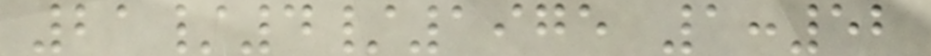21/4/1975 1:52
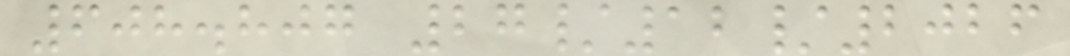608.807 27/12/2026
